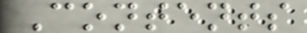Contents
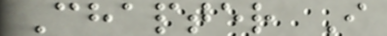Chapter I
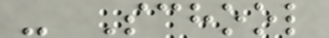- School
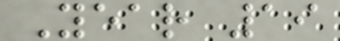Year 19
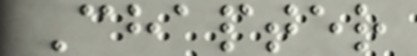Chapter
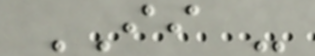II -
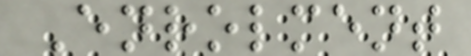Enrolment
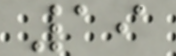19
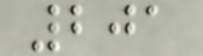201
